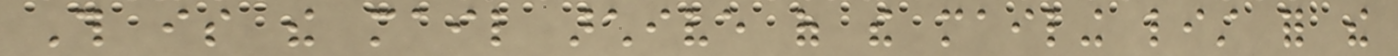This is the mail archive of the mailing list for the
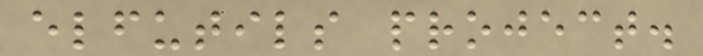elfutils project.
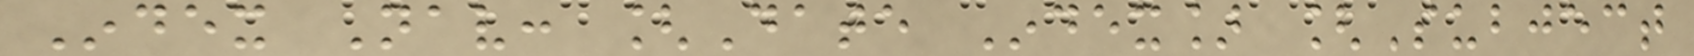Index Nav: [Date Index] [Subject
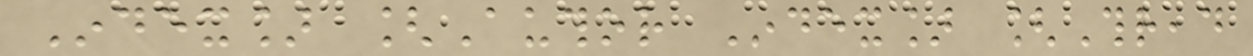Index] [Author Index] [Thread
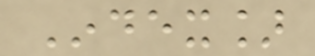Index]
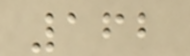162
